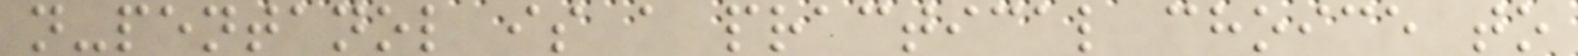n-pentanol is a practical choice to
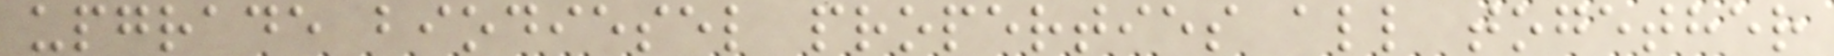upgrade biodiesel properties all together
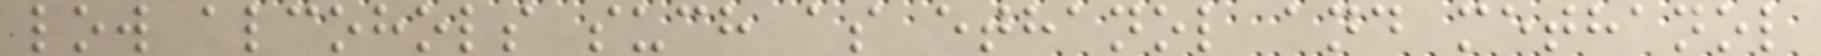low alcohols such as ethanol and methanol
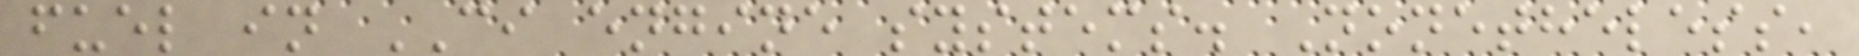fuel in CI engine systems. Nonetheless,
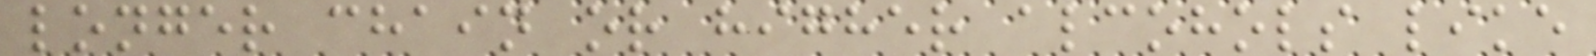longer chain or higher alcohols like
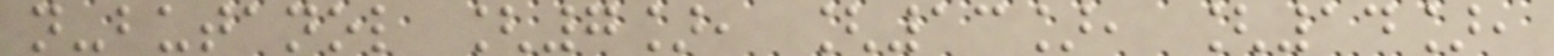n-butanol [7], [13], [14],
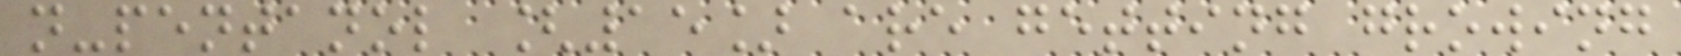n-pentanol [15] are getting growing
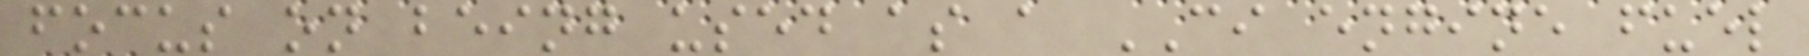focus on being used as a CI engine fuel
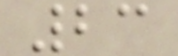23
